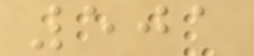501
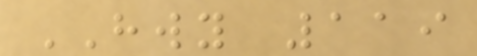HWY 119
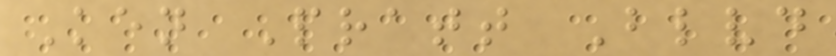Ken Pratt Blvd
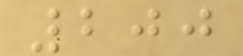200
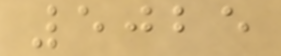5025
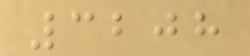3208
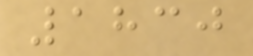1830
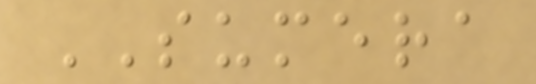SUMERA
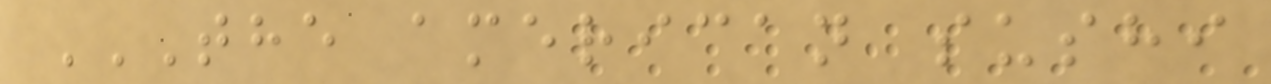THE AMERICAN SUSHI
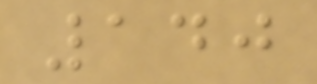140
